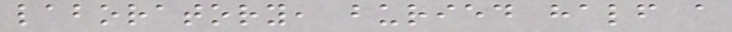laboratory, buried half a
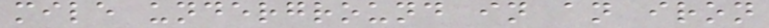mile underground in an iron
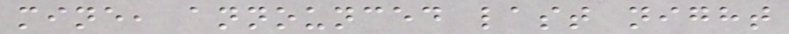mine, announced last night
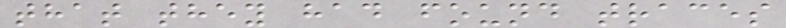that they had found traces
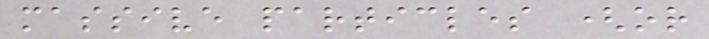massive particles (or
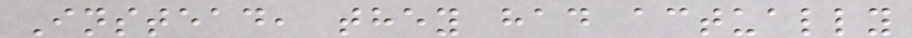Instead, they had actually
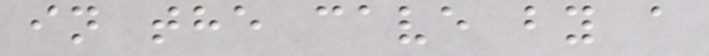in the cave by a
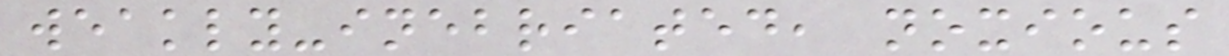weakly-inebriated, noxious
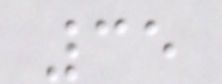35
